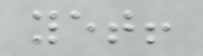yet!
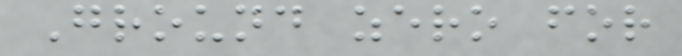Ground zero for
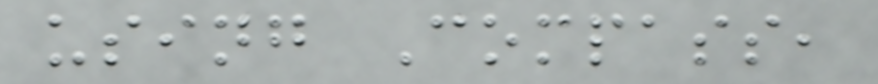using Compass,
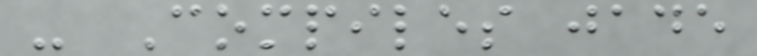- Compiles jade
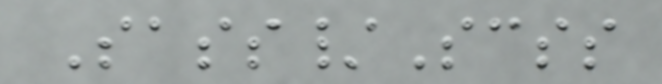Sass/Scss
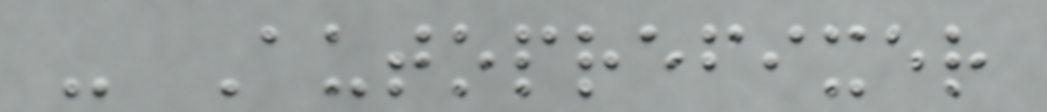- Autoprefixer
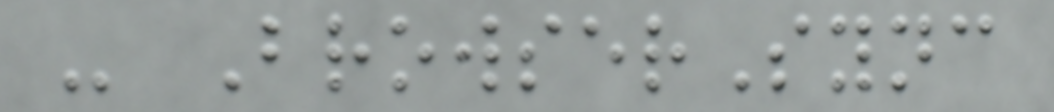- BrowserSync
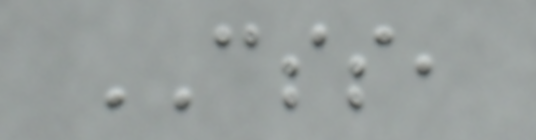CSS,
